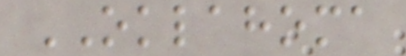OKLAHOMA
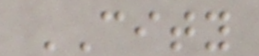CITY
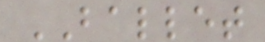BALLET
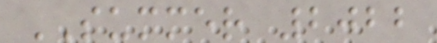SUMMER 2022
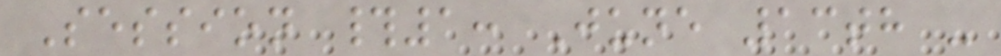Session #1: June 13th -
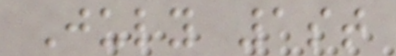July 1st
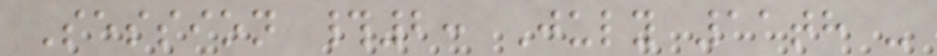Session #2: July 11th -
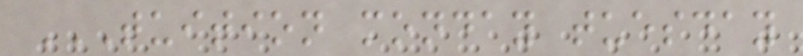TUITION MONDAY TUESDAY
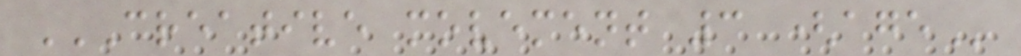CREATIVE MOVEMENT 3 (AGE
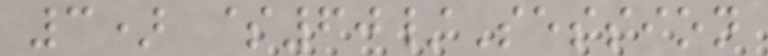3) $60/Session
